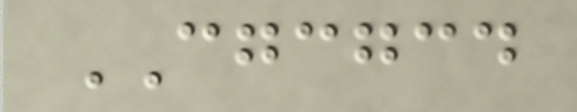CGCGCD
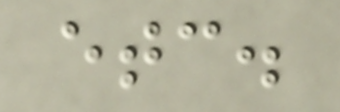etc.
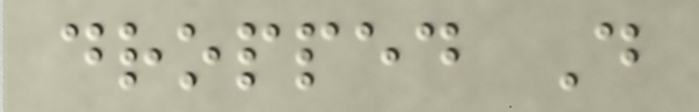dropped D
